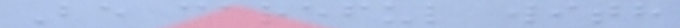Be careful with
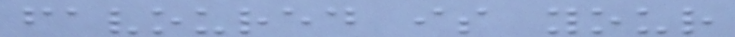favoured is your
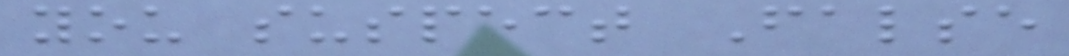you suspect False
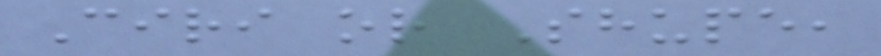Ciri or Shupe,
